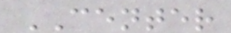CENTER
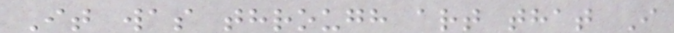It was through art that I
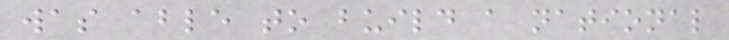was able to build a national
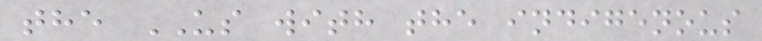the US with the indigenous
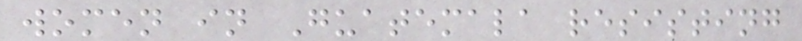women in Guatemala resisting
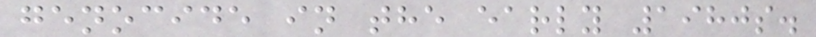genocide in the early 1980s.
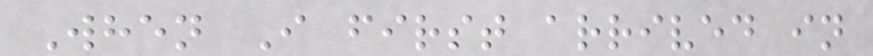When I first arrived in
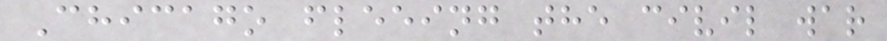Chicago fleeing the civil war
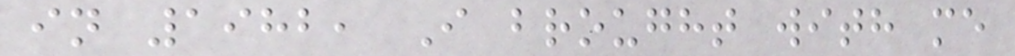in 1982, I brought with me
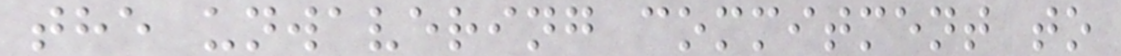the unwavering commitment to
